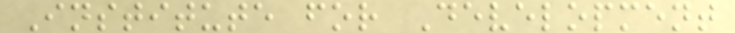Institute for Development
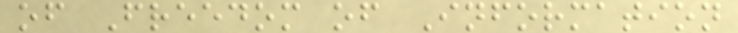of Freedom of Information
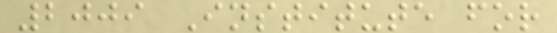2009 Institute for
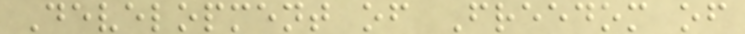Development of Freedom of
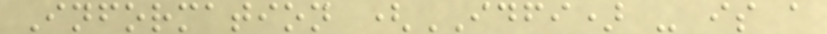Information (IDFI) - is a
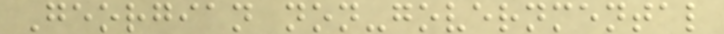Georgian non-governmental
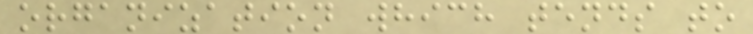organization which tends to
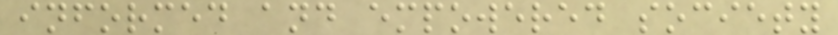informed and empowered society
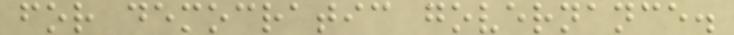for democratic governance.
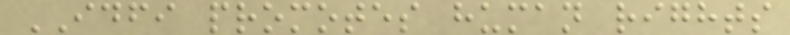IDFI promotes human rights
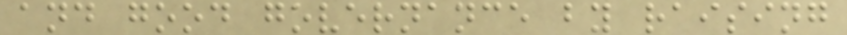and good governance by raising
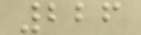226
